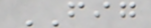FIG
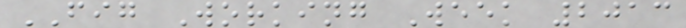FIG Working Week 2013
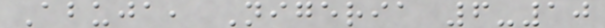Abuja, Nigeria 6-10
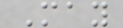May
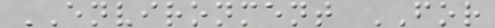ENVIRONMENT FOR
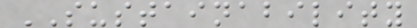SUSTAINABILITY
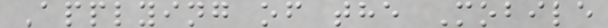Applying of the Mobile
